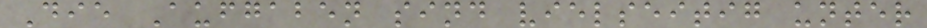Die Aufgaben sind vielseitig unter
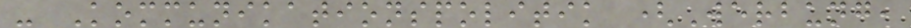- Kommunikationspolitik (Werbung,
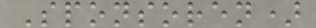Sponsoren)
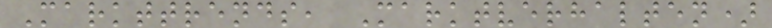Markttrends, Marktverhalten)
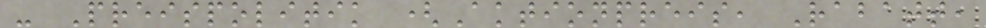- Preispolitik (Aktionpreis, Rabatt,
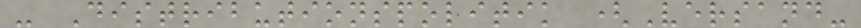- Distributionspolitik (Versand-
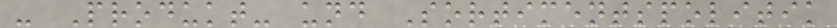- Produkt- und Sortimentspolitik
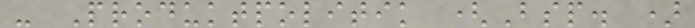- Produktpolitik (Bsp. )
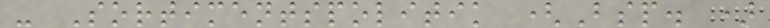- Sortimentspolitik (Bsp. )
